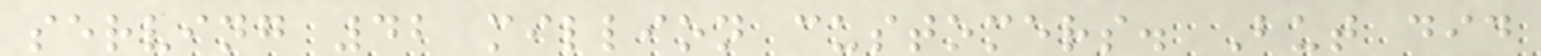serving 42 million customers. But did
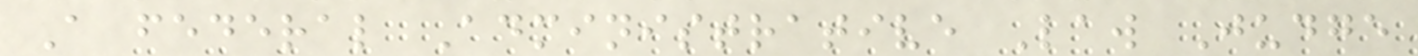A federal Administrative Law Judge
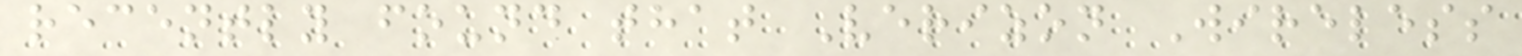recently found that Verizon Wireless
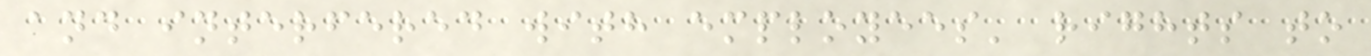and interfered with employees' rights to
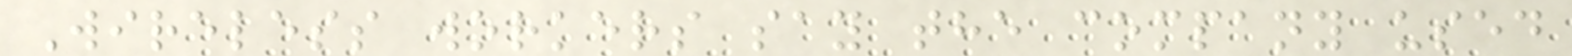Wireless workers say the company used
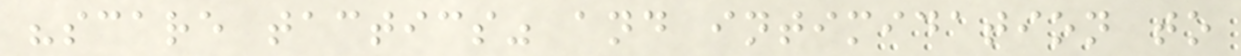"scare tactics" and intimidation to
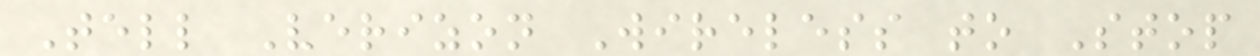Tell Verizon Wireless to Stop
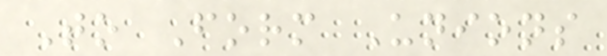To Form Unions
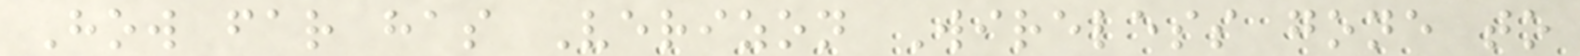How far has Verizon Wireless gone to
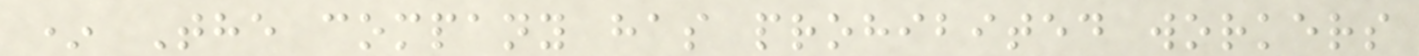* The company has prohibited workers
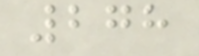278
